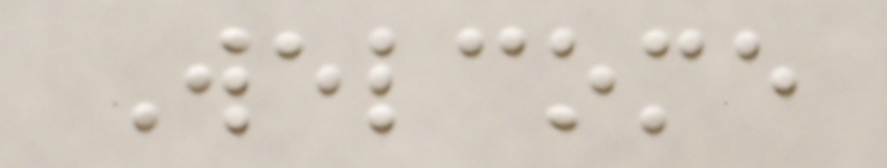Welcome
